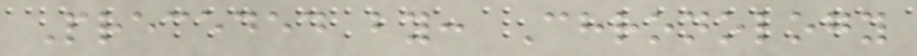Preceded by: Chronology
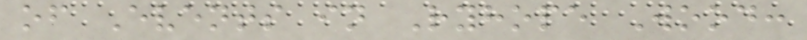of Events in Ryhope Wood:
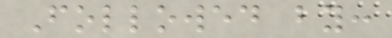Followed by:
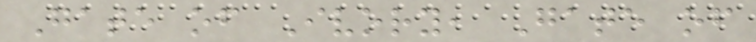Gate of Ivory, Gate of
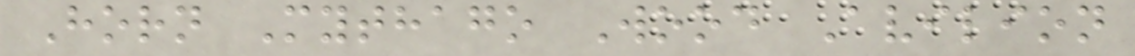Horn Mythago Wood Avilion
